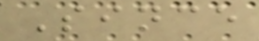Since
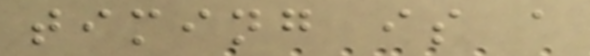timing is a
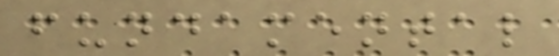fundamental
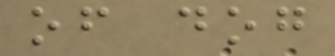of dog
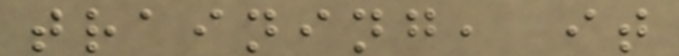training, it
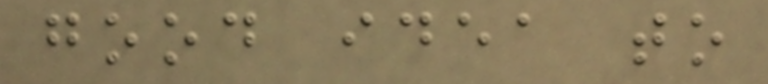good idea to
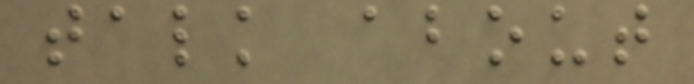talk about
